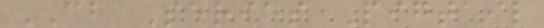CB Series Pigtail
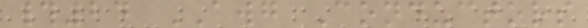#24 AWG Conductors
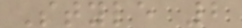Style 2
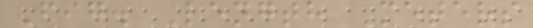Fig. Length Meters
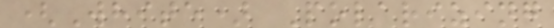(White) Polarizing
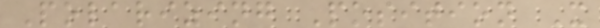Polarizing Position X
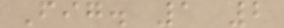Fig. 1 2
